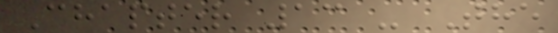Chapter 13 - The
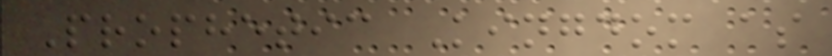Prophetic Kingdom as
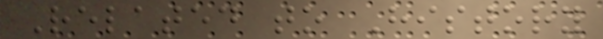Related to History
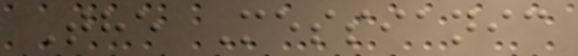The Messianic
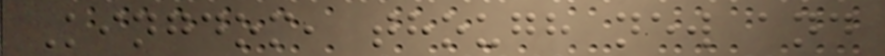Kingdom, though new and
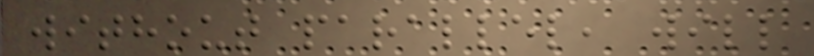without parallel, will
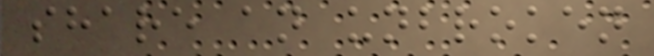share an unbroken
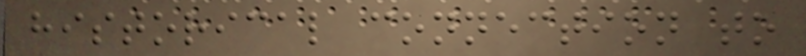historical connection to
